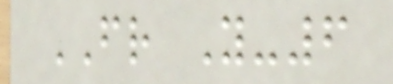FR Y-6
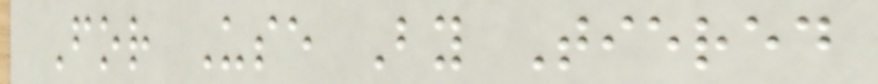For Use By Tiered
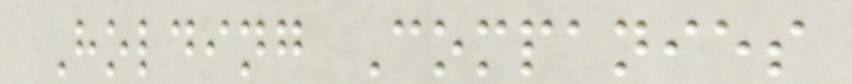Holding Companies
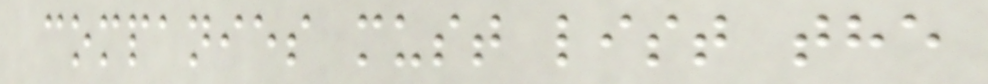companies must list the
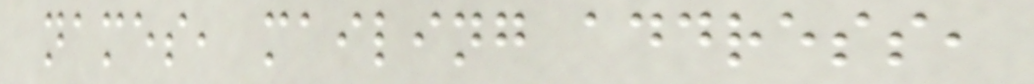names, mailing address,
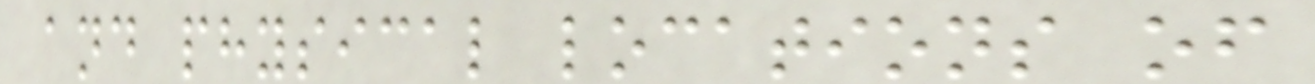and physical locations of
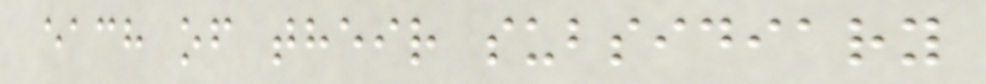each of their subsidiary
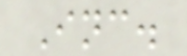Inc.
